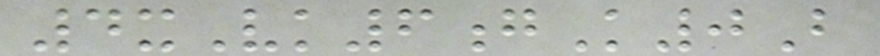4xVk6gK0B
